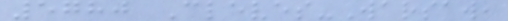5780 Cleves-Warsaw,
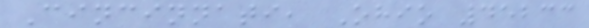Cincinnati, Ohio 45233
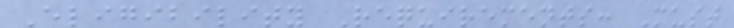Eligibility Requirements: Must
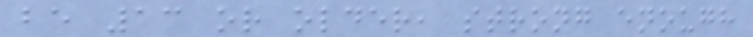be 13 or older, strong enough
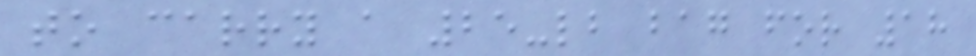to carry a 25-lb bag for 18
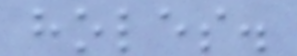holes.
